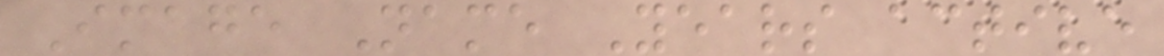Image Name Years active
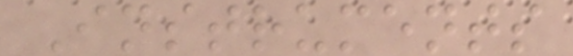Instruments
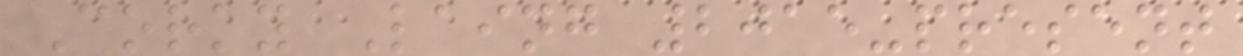Corky Laing 2015-present
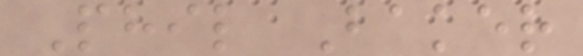Phil Baker
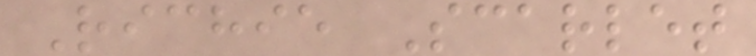Richie Scarlet
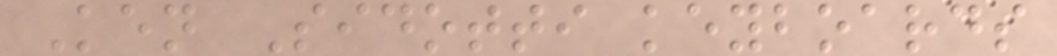Ken Sidotti keyboards
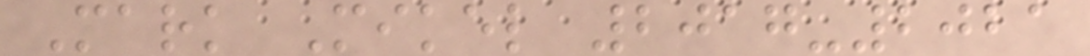Mark Mikel 2017-2021
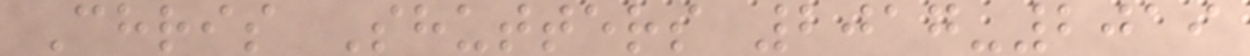Chris Shutters 2017-2019
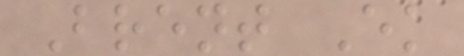Brent Ek
